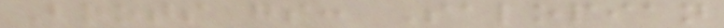Boots gs: Salopian
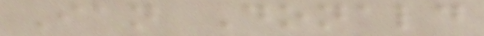Ian Donald
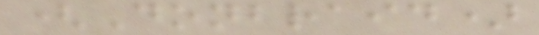(Donbraid)
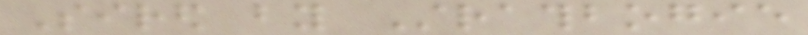Sired by Strathbogie
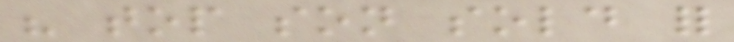his top son sold for
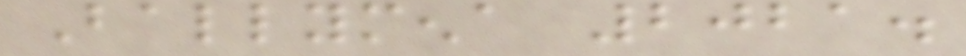Ballymena 2021.
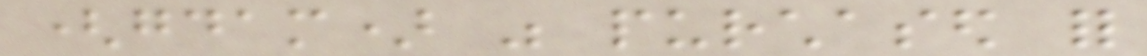(gdam) was purchased for
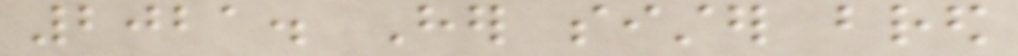2021. Her sister bred
